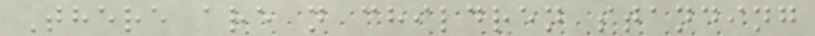There are n children standing
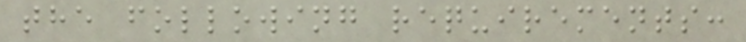the following requirements:
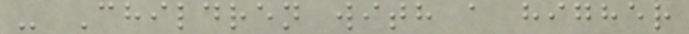- Children with a higher
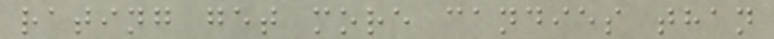rating get more candies than
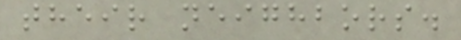their neighbors.
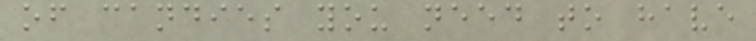of candies you need to have
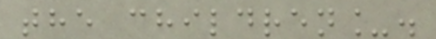the children_.
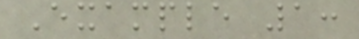Example 1:
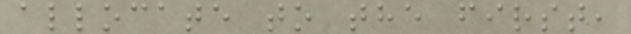allocate to the first,
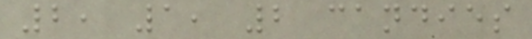2, 1, 2 candies
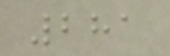281
